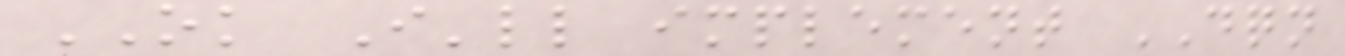OK I'll implement DQN
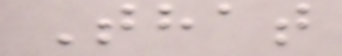That
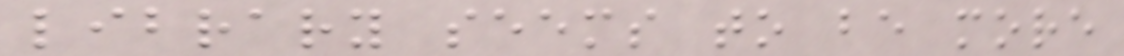library seems to be more
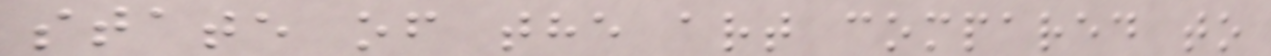state of the art compared to
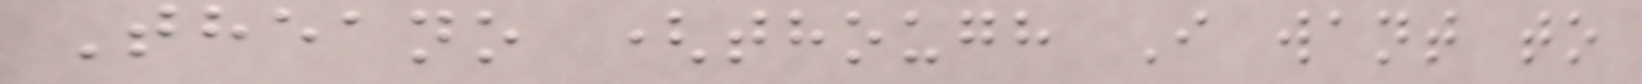Theano (though I want to
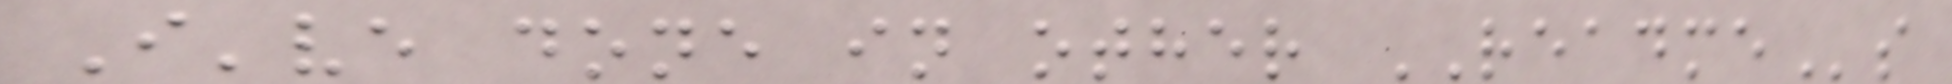I've done in other READMEs
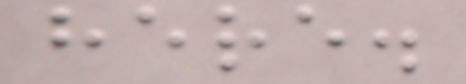here.
